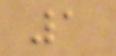1
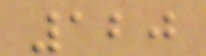120
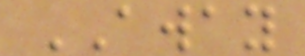AWAY
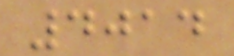4014
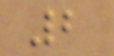2
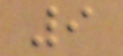9
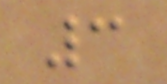3
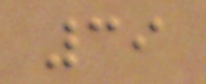39
